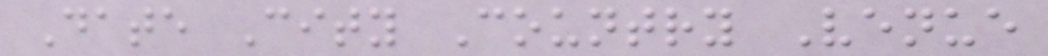Date City Country Venue
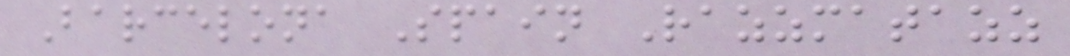Barcelona Spain Razzmatazz
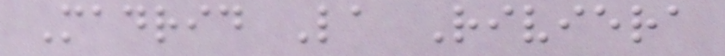Madrid La Riviera
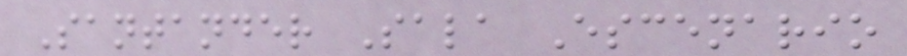Santander Sala Escenario
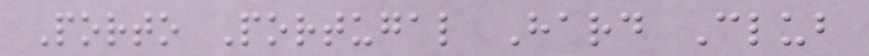Porto Portugal Hard Club
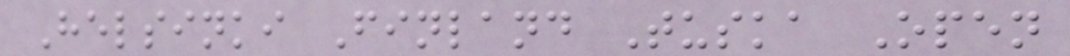Helsinki Finland Tuska Open
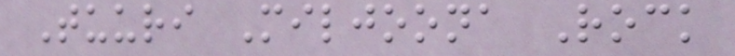Tuuri Miljoona Rock
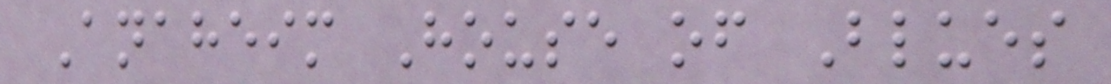Anaheim House of Blues
